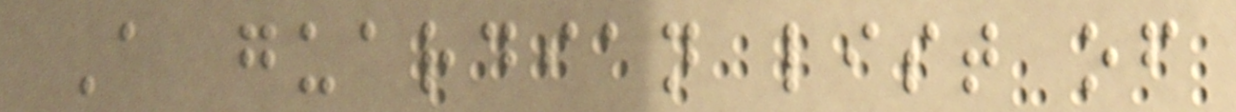A guardian list of
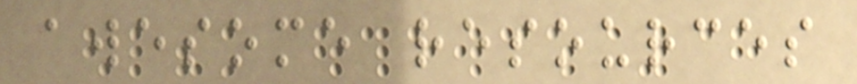awesome resources
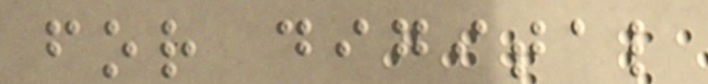for digital
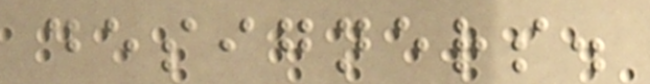designers.
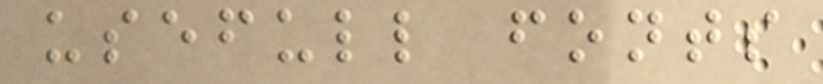usefull fonts
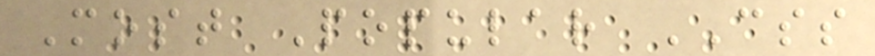Most Popular CSS
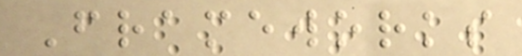Frameworks
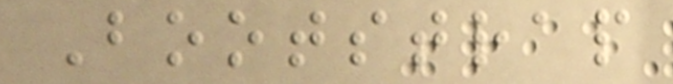Bootstrap
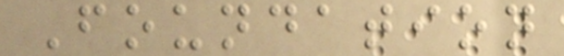Foundation
